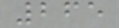265
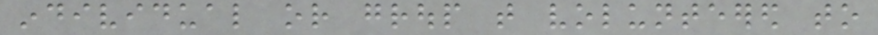individual or group that volunteered to
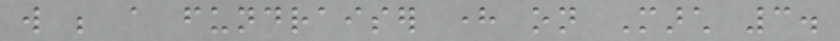will be a fundraiser here on March 3.
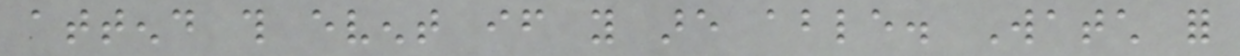attend this event if you are able. Watch for
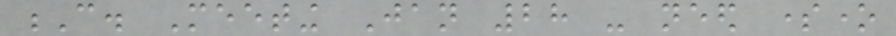C. Meeting Jan 28 - need someone
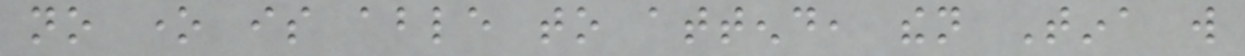no one is able to attend, then Tina will
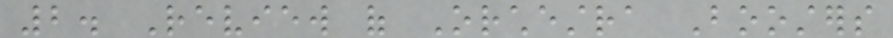2. Review of Orchestra Boosters
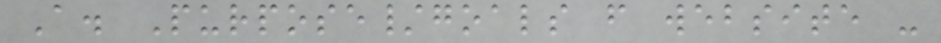A. Purpose/goals from website -
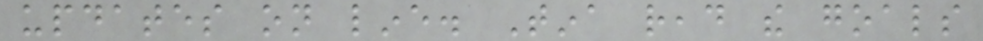updates on line. Tina read the goals
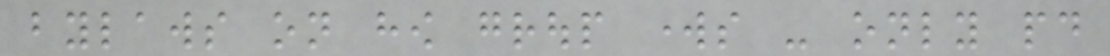bylaws on how group works - only paid
